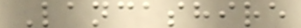Lancashire
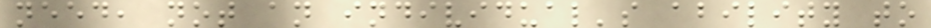need, not an individual's ability to
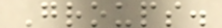Groups.
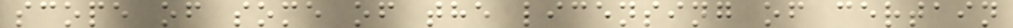scope of some of the licensing of certain
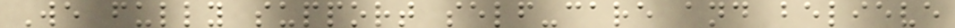We fully support self-care and believe
